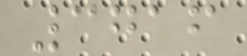3716
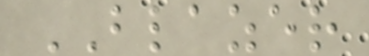BLAZER
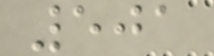501
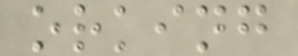orking
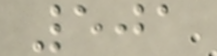501
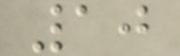10
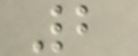2
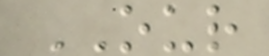OUR
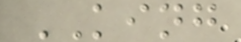KING
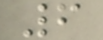6
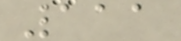111
